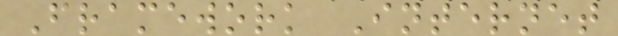Framework Internet
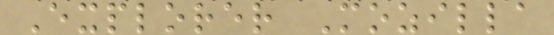Explorer Mozilla
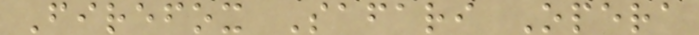Firefox Safari Opera
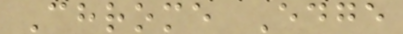Chrome Edge
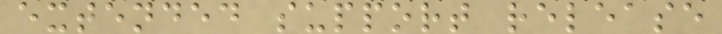extended support release
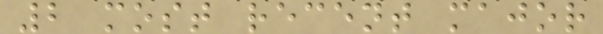2 most recent major
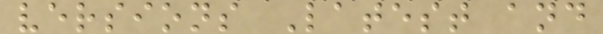versions Latest and
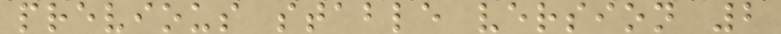previous stable version 2
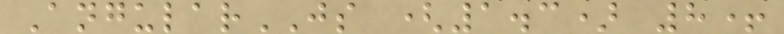AngularJS (1.3) 8+
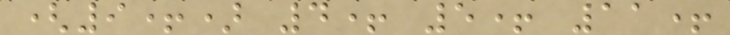(9+) 4+ 5+ 11+
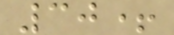30+
